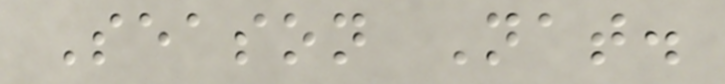Season Nat.
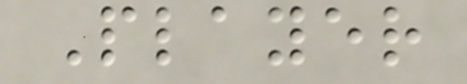Player
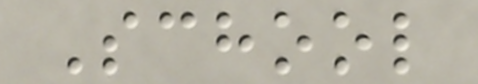School
